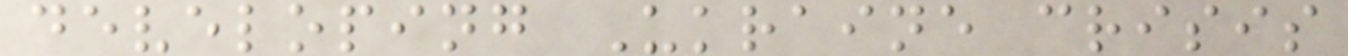developing Ukraine crisis
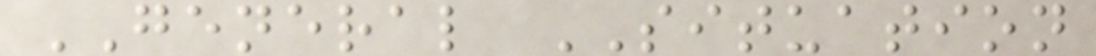GENERAL SITUATION
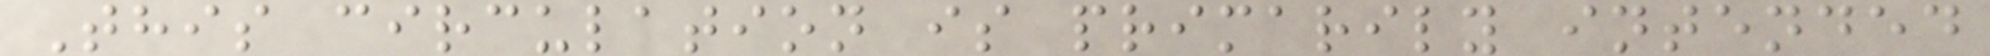This circulation is primarily intended
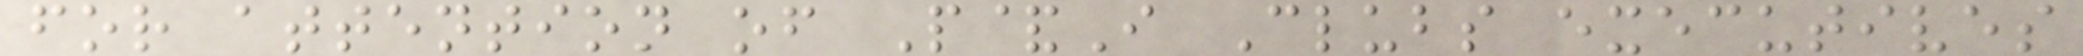for attention of P&I Clubs executives
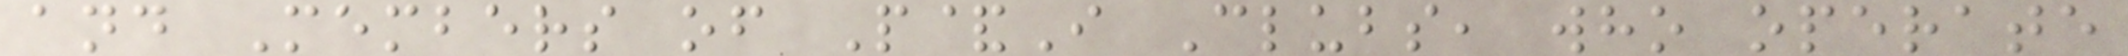and Members of P&I Clubs, who operate
